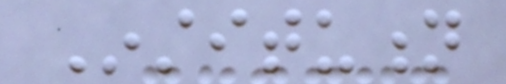Institution
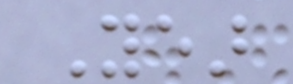Year
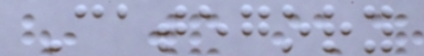Category
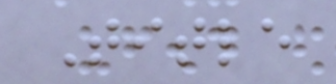Title
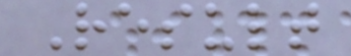Result
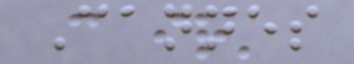Cannes
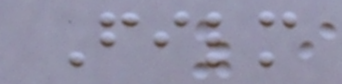Film
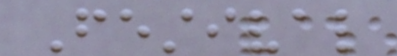Festival
